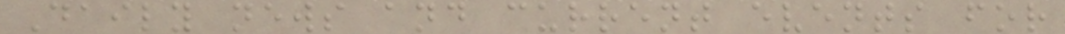Daily news and current events for
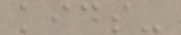kids-
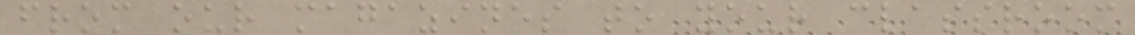from our magazines to your classroom
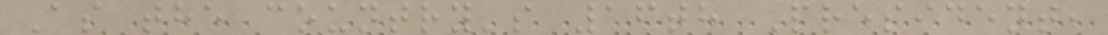As the country's 16th President,
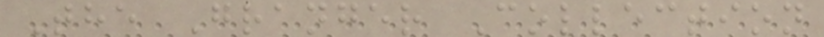The Granger Collection
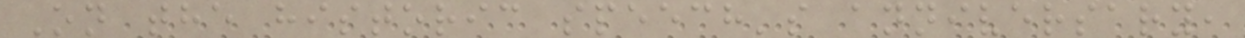On the historic speech's anniversary,
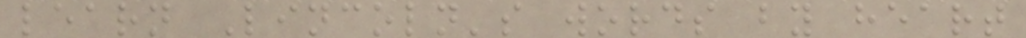learn Lincoln's words by heart
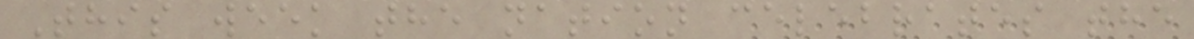This week the nation celebrates the
